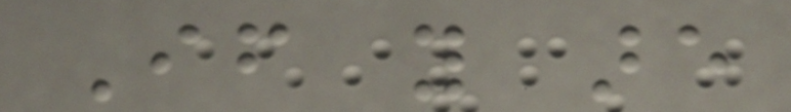If you are
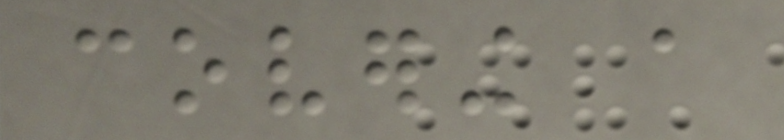covering a
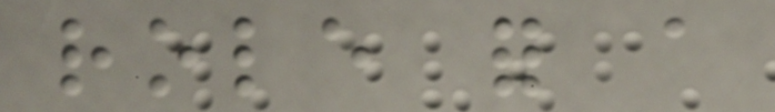role for a
